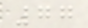77
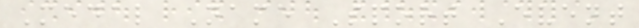Medal Name Sport Event
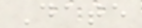Date
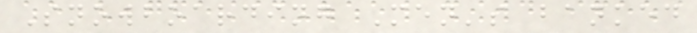Snowboarding Men's banked
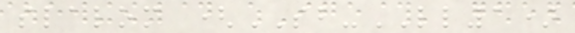slalom (SB-LL1)
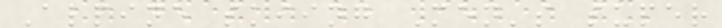Alpine skiing Men's super
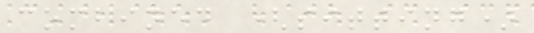combined (sitting)
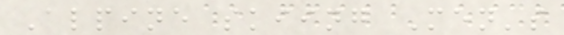Alpine skiing Men's
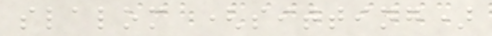slalom (sitting)
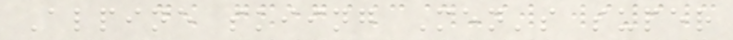Alpine skiing Men's super
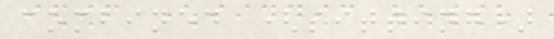combined (sitting)
